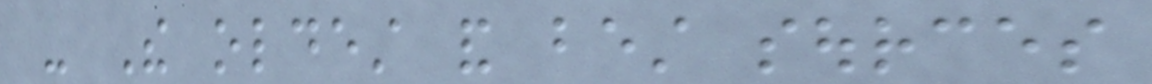- The oldest and best sources
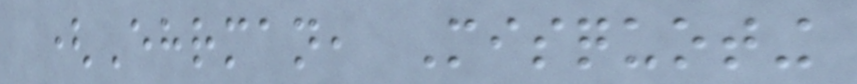(Ehrman, Misquoting
